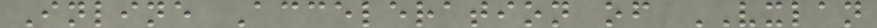Inline Acceleration of VXLAN
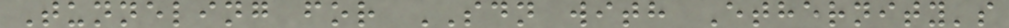Tunneling for SDN with Ethernity's
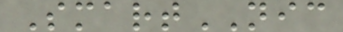SmartNIC
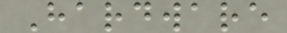Hardware
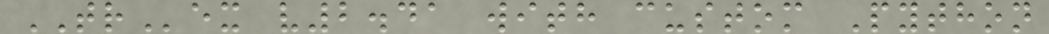TRex v2.41 with custom Python
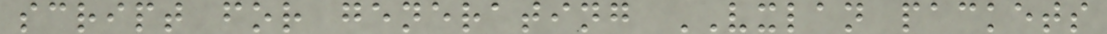script for generating VXLAN packets
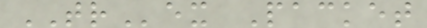TRex Packet
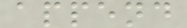append
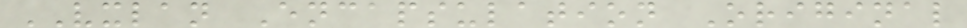VXLAN Encapsulation Original
